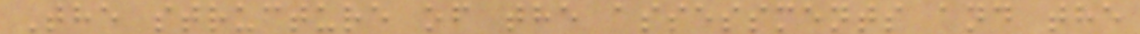The structure of the assessments and the
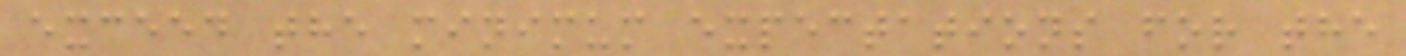exceed the minimum expectations for the
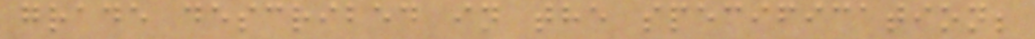grade described in the specification;
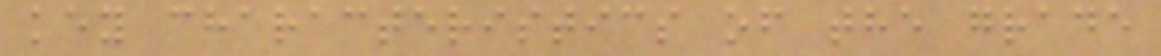key characteristics of the grade
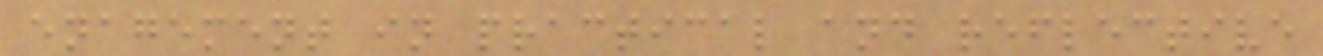enagement in practical and reflective
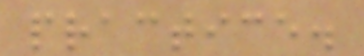practice.
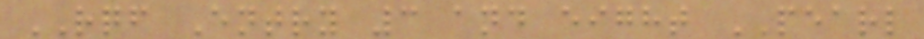RQF Entry 3 and eight PEARL
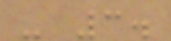- 3.
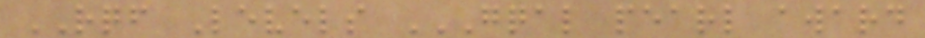RQF Levels GQAL PEARL AWARD
